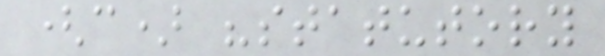(c) "statutory
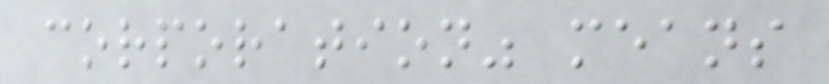corporation" means
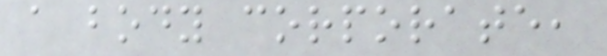a body corporate,
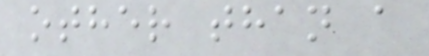other than a
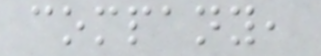company,
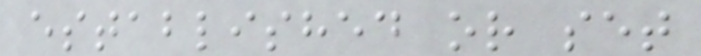established or set
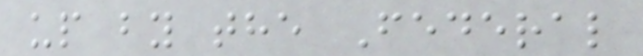up by the Federal
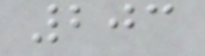203
